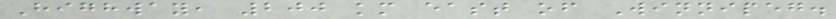Highway, 200 km east of Winnipeg.
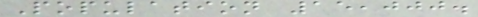Population 15,000.
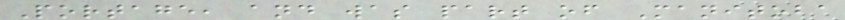Portage, and was part of Manitoba
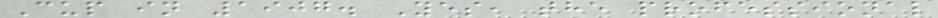Cup in 1907. Yes, the professional
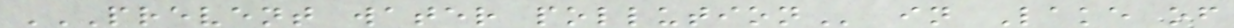PREVENT WATER POLLUTION in Lake of
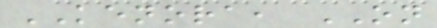KENORA, ON
